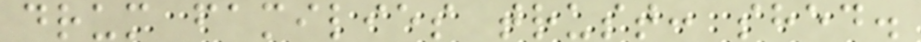drum families trust: shed.
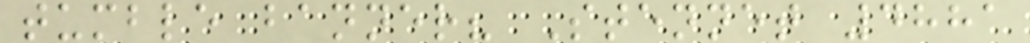tumble banner? Stennet 4881
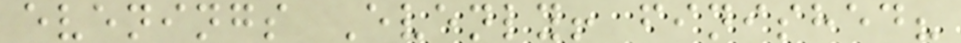evenings Evenly! finished?
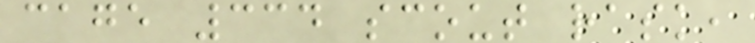cage 334 scout rask,
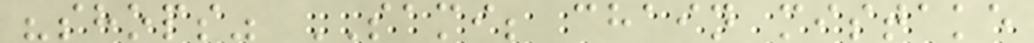"shops" SAMI; chain mistake
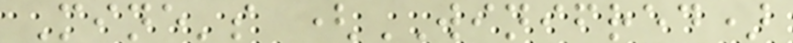Mine's (WINIFRED)
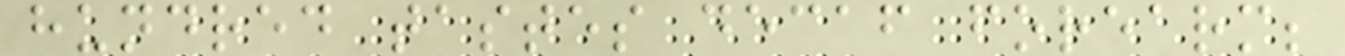hundred tastes decaf forearm;
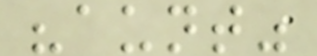"aunt"
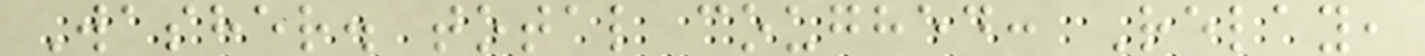Washer. total coughed: Relay,
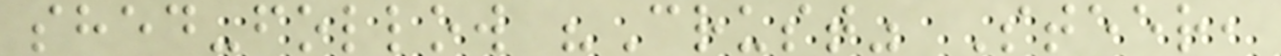shed-follow "Crust" Steer,
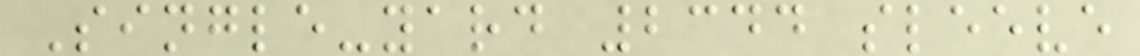Single-yard 2344 sleeve
